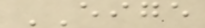EIGE
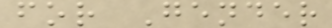for Gender
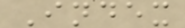Index
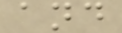and
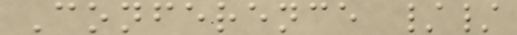Conference //
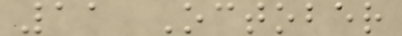11 October
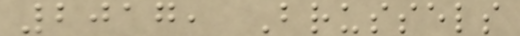2017, Brussels
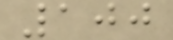100
